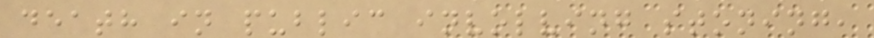death in public involving stoning,
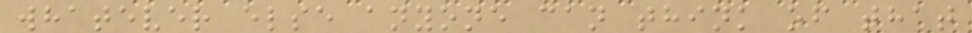whatever else anyone can think of that
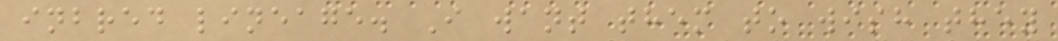inbred lineage. I want them to wish they
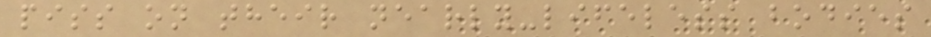piss on their nearly-lifeless bodies
